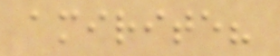amirite?
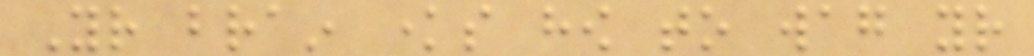Your brain knows how to wag your
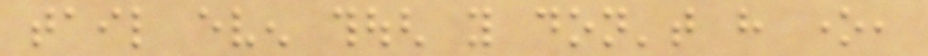tail even though you don't have one,
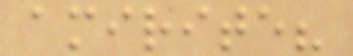amirite?
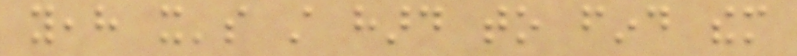yeah it's still hard to find them
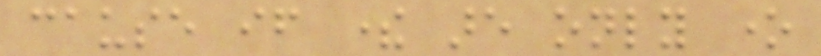cause if there are only one
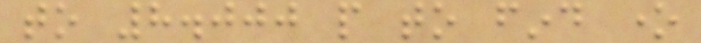to 8.000 people to find one
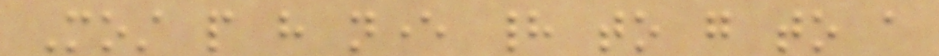Most people have never had to go to a
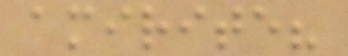amirite?
